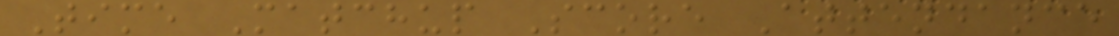Time Matchup Score Attendance
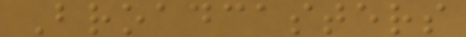Broadcasters
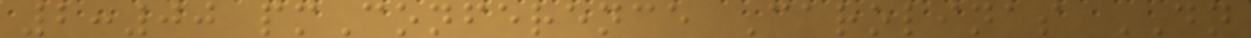2:00 pmConference Carolinas DN
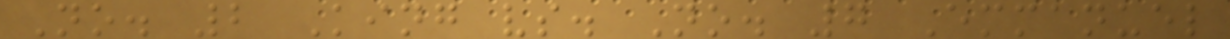No. 2 King vs. No. 7 Emmanuel
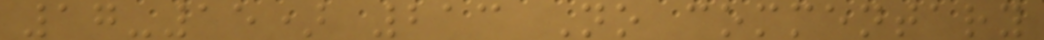17-15) 213 No commentary
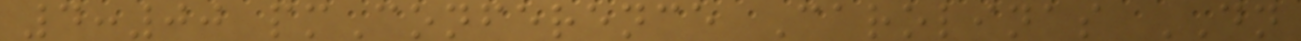4:00 pmConference Carolinas DN
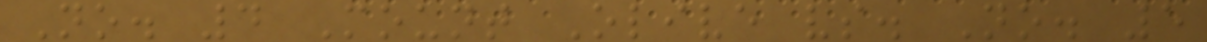No. 4 Mount Olive vs. No. 5
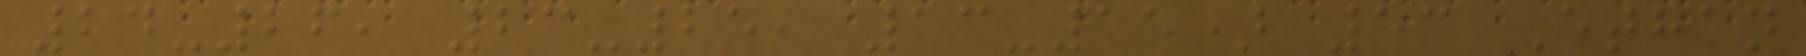24-26, 23-25, 13-15) 53 Ethan
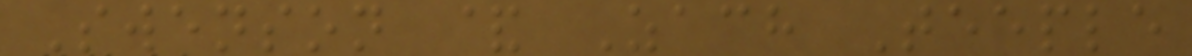Swenson & Zach Teeple
